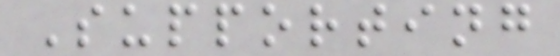Supporting
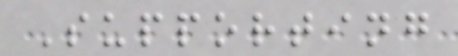Supporting
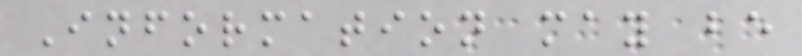Information may be
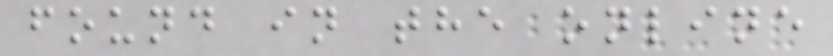found in the online
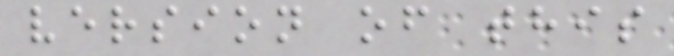version of this
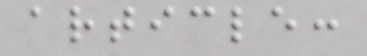article:
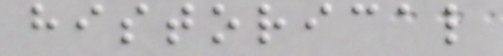historical
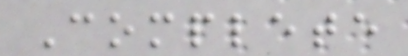Complete
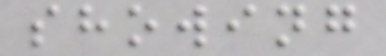showing
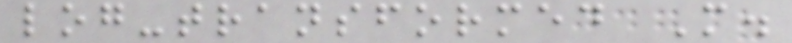log-transformed M.
